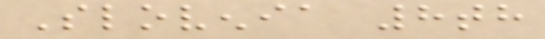Slovenia 8th
